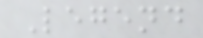Legend
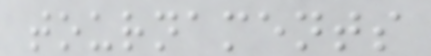tournaments
